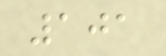101
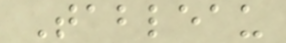Tableau
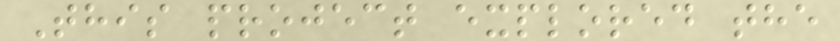This project explored the
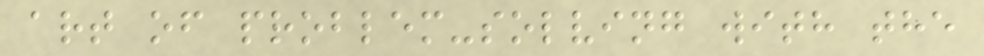art of problem-solving with the
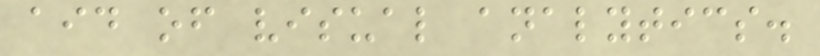aid of visual analytics.
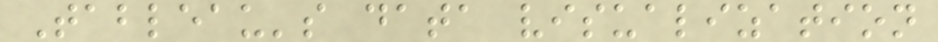Tableau's data visualization
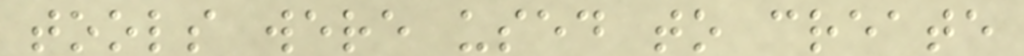tools were used to create
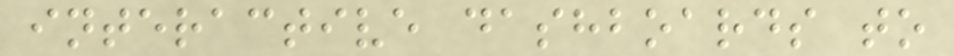interactive dashboards to
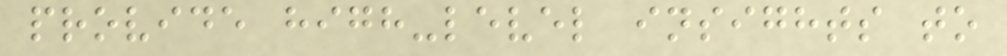provide high-level insights to
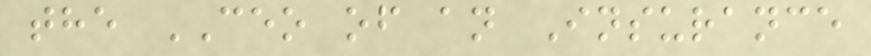the CEO of an Insurance
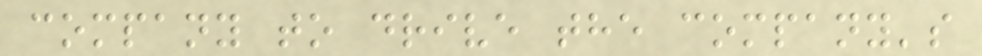company to drive the company's
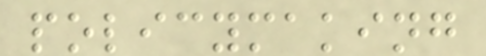policymaking
